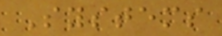Systems
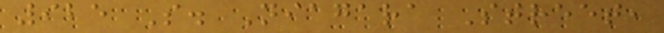925 S. Niagara Street,
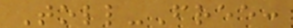Toll-Free:
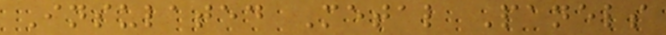Insulated Metal Panels
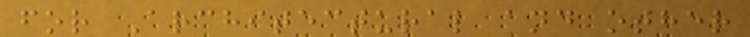for Architectural and other
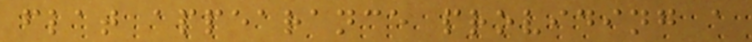flat appearance providing a
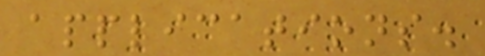applications.
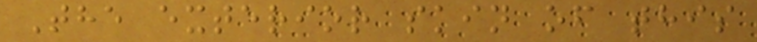The exterior skin of this
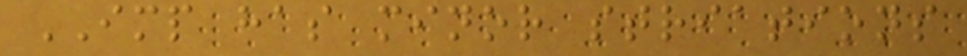IMP has minor striations
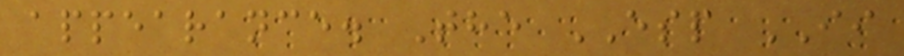appearance. The ESP II
